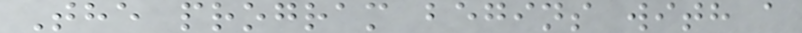The program begins with a
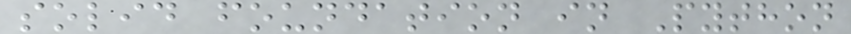solid foundation in Python
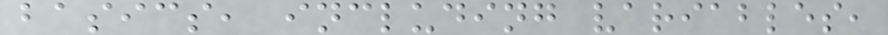basics, including variables,
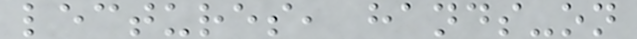lectures, hands-on
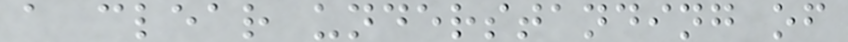a clear understanding of
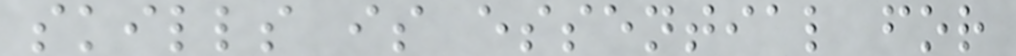skills is essential for
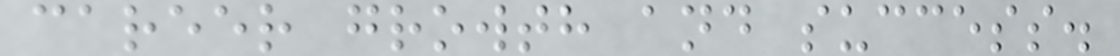career growth and success.
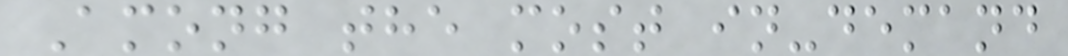Among the most in-demand
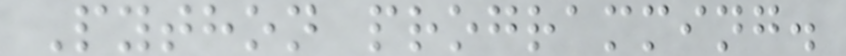Python programming.
